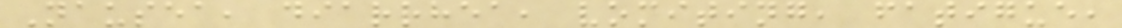Nausea, diarrhea, vomiting, fatigue,
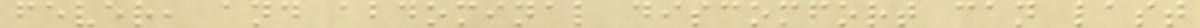fever, and abdominal discomfort can last
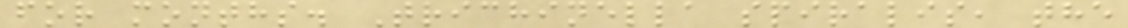for months. Trichinella spiralis, the
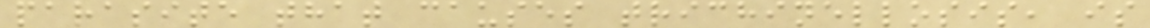parasite that causes trichinellosis, is
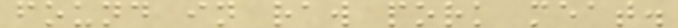found in raw pork meat.
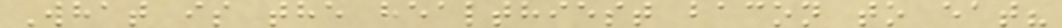What is the healthiest bacon to eat?
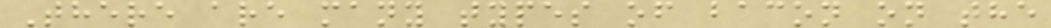There are many types of bacon on the
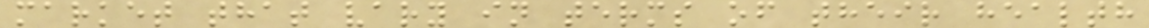market that vary in terms of their health
